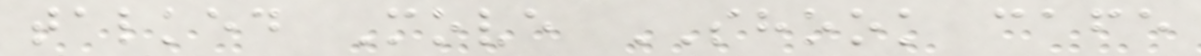talked Move SHOOK cafe
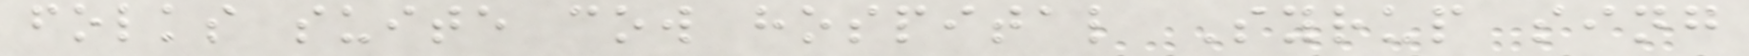folks suite cow hospital Syrup sing
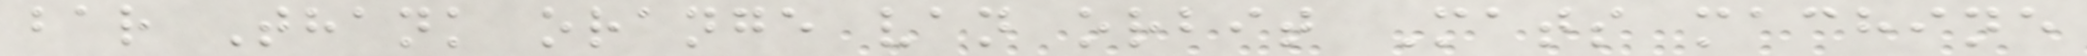bar Thank orange van orbit Mats machine
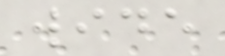wide
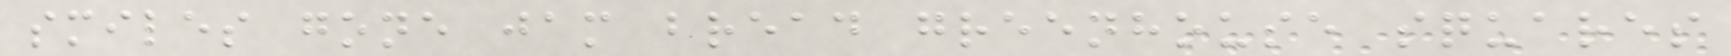smiles gone jam bread greenhouse squares
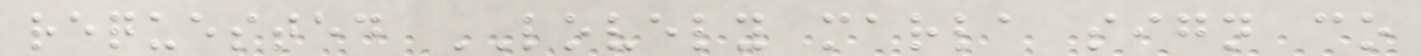requested LOVELY marla sign co
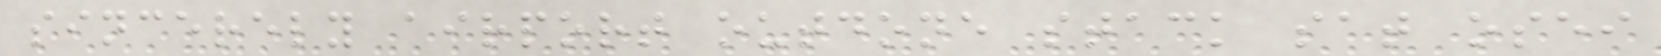sincerely airport outdone stack sat osei
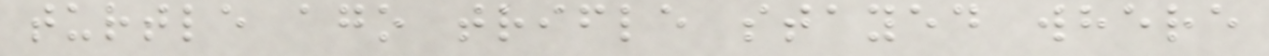turtle ago trifle stayed where
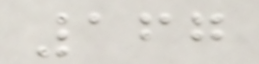167
